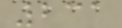231
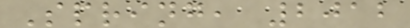Spring, 2012
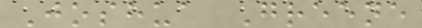Joshua Greene
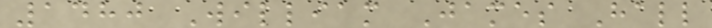1480 William James Hall
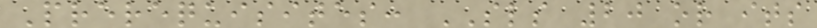Prerequisites: SLS 20 or its
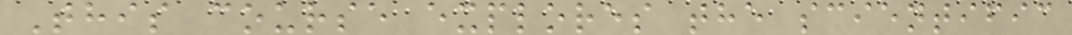This course explores the scientific
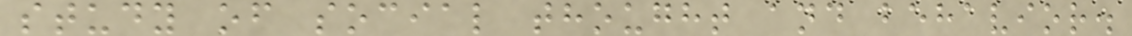study of social thought and behavior.
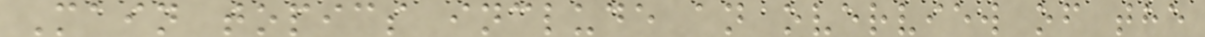Main topics include an overview of the
